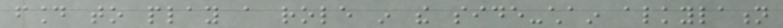found to play a role in the side-chain alkylation
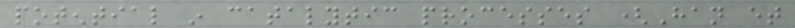potential in catalytic processes (Han et
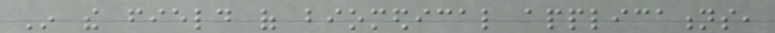In the field of biomedical applications,
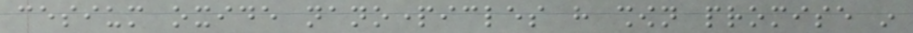cesium oxide nanoparticles have shown promise in
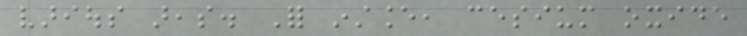various areas. For instance, cesium oxide
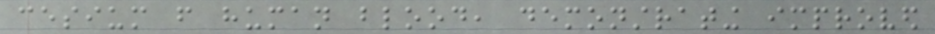cesium from human blood, demonstrating improved
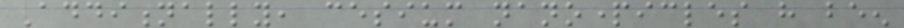Additionally, cesium nanoparticles have been
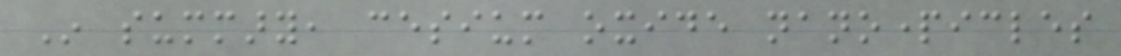In summary, cesium oxide nanoparticles
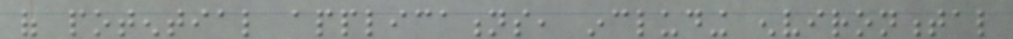of potential applications, including environmental
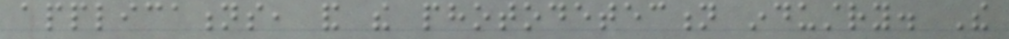applications, and the photodetection industry. The
